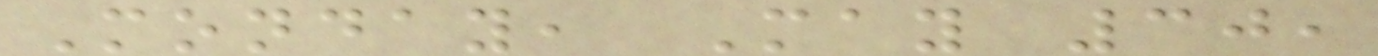Monday, May 30,
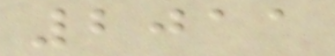2011
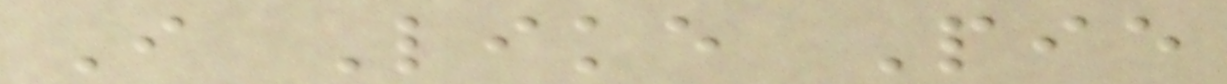I Like Pie
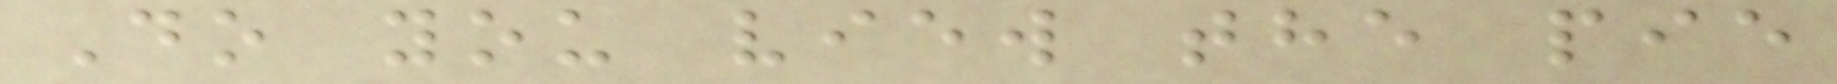Do you view the pie
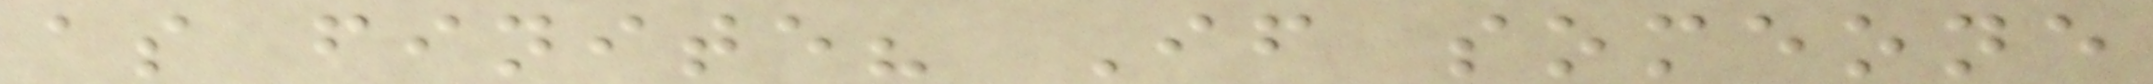as finite? If someone
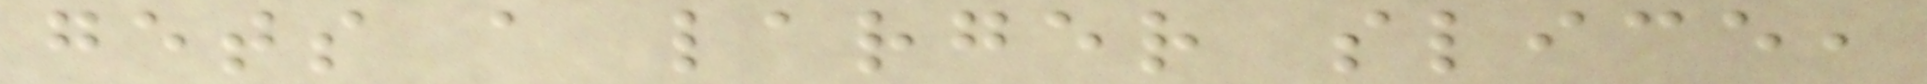gets a larger slice,
